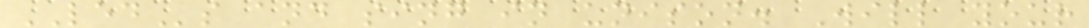LEDs and sing in unison. Will your
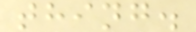thing.
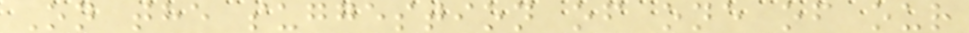On the suggestion of one of our
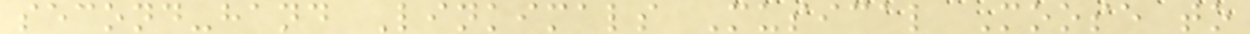second-hand Linkimals Musical Moose to
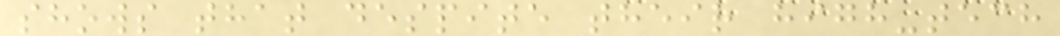shows that despite their high-tech
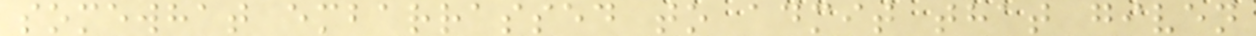somewhat embarrassed to admit that given
